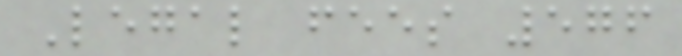Legal fees 576
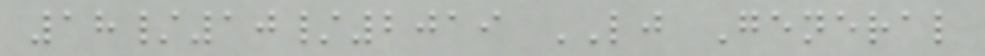18/10/2019 LJ General
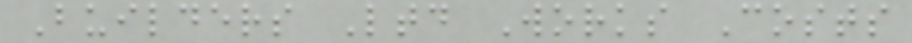Builders Ltd Works Costs
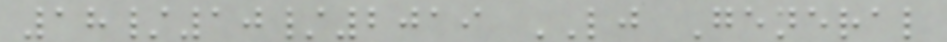18/10/2019 LJ General
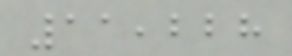11,228
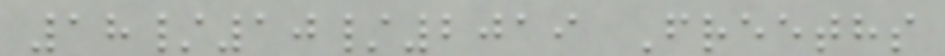18/10/2019 Freeths
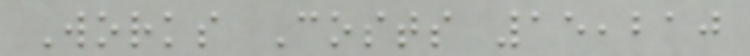Works Costs 15,210
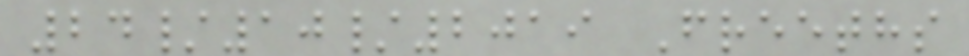24/10/2019 Freeths
